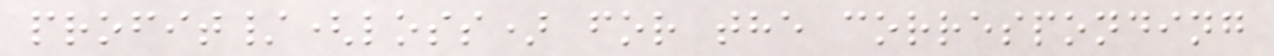profit/(loss) for the corresponding
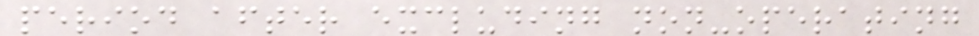period after excluding non-operating
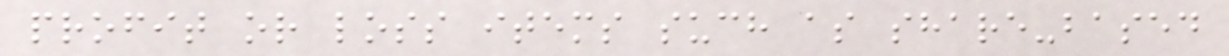profit or loss items such as share-based
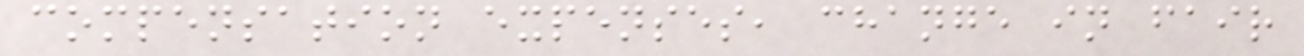compensation expenses, change in fair
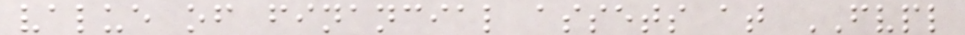value of financial assets at FVPL
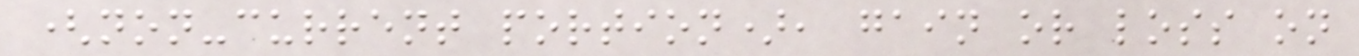(non-current portion), gain or loss on
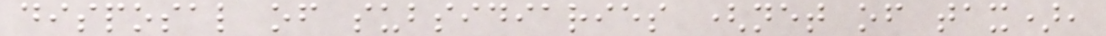disposal of subsidiaries (net of tax),
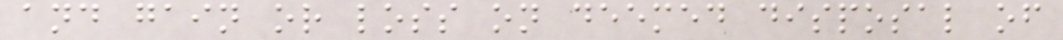and gain or loss on deemed disposal of
